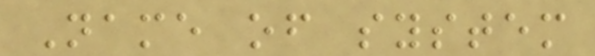Name of system
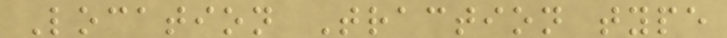Location Traction type
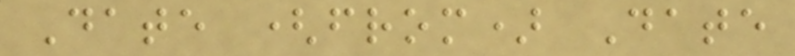Date (from) Date
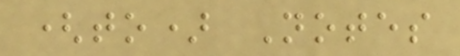(to) Notes
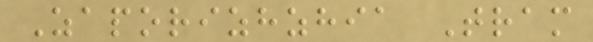Zaporizhzhia Tram
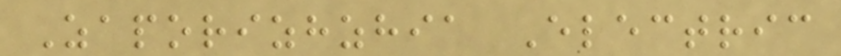Zaporizhzhia Electric
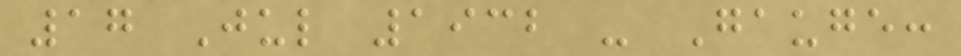17 Jul 1932 - Gauge:
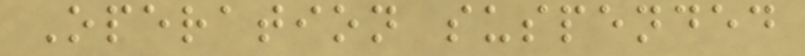Operation suspended
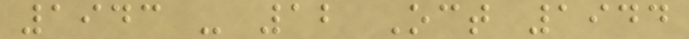1943 - 12 Oct 1944
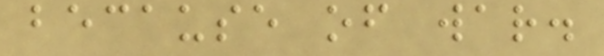because of war.
